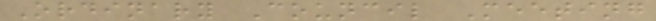Ordinary Council Meeting
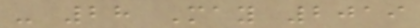- 28 May 2019
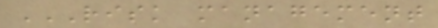RISK MANAGEMENT
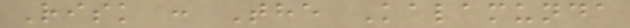Risk : The Kalamunda
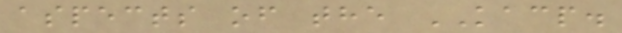aspects of the KACP.
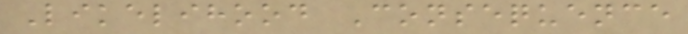Likelihood Consequence
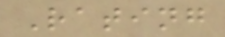Rating
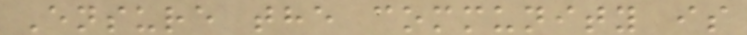Ensure the community is
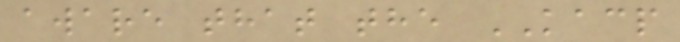aware that the KACP
